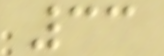33
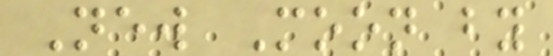New Moon by
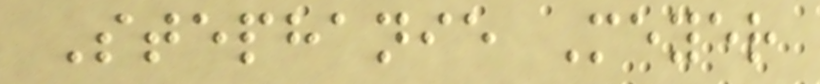Stephanie Meyer
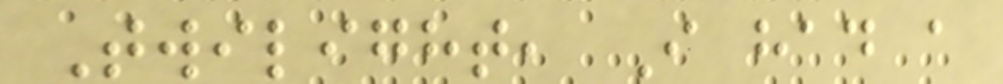Twilight, I had a
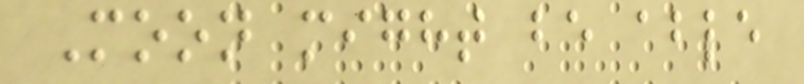Moon might be able
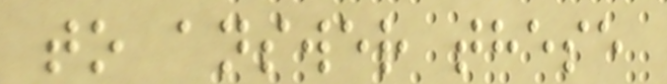to answer these
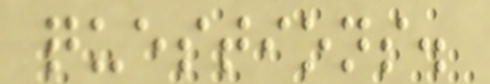questions.
